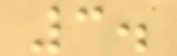3.
